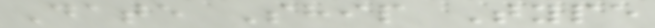Date Ship Type
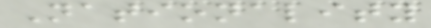Nationality
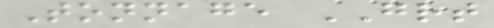Tonnage GRT
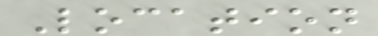Location
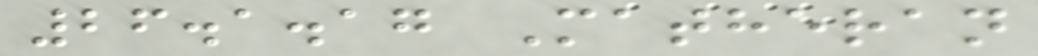26.1.17 Matheran
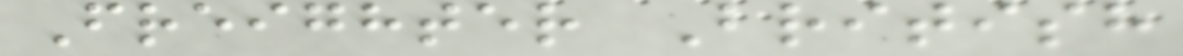Freighter British
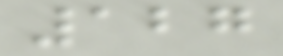127
